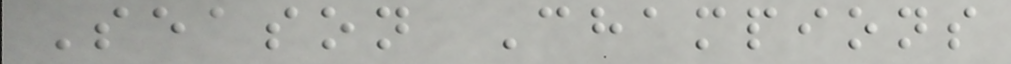Season Champions
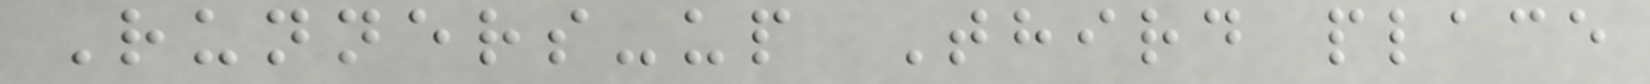Runners-up Third place
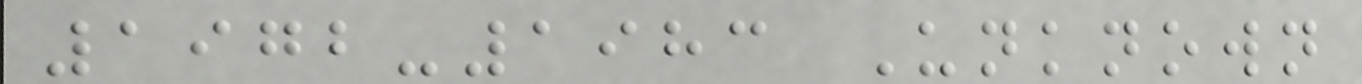1972-1983 Unknown
